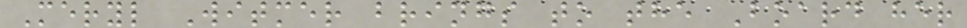Meryl Witmer brings to the Board her
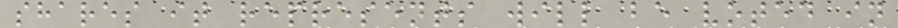shares it represents will be voted in
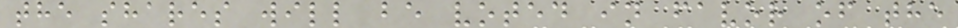the shares will be voted in favor of the
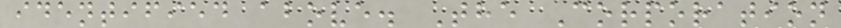identified above. The Corporation
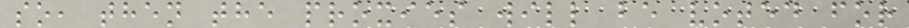so, then the proxies will be voted for
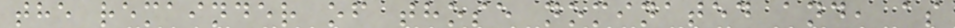the remainder of those nominated and, as
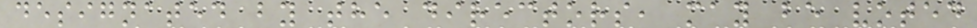designated by the directors, may be voted
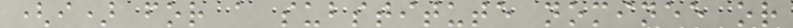(i) for a substitute nominee or
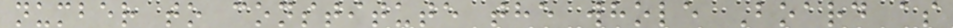number to constitute the whole Board as
